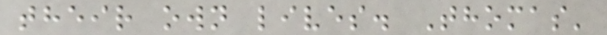their own lives. Thomas'
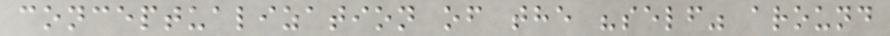conceptualization of the "self" around
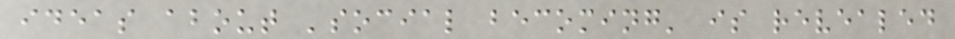ideas about 'social becoming' is revealed
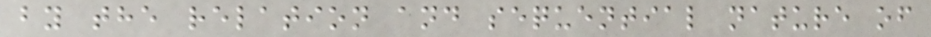by the relation and sequential nature of
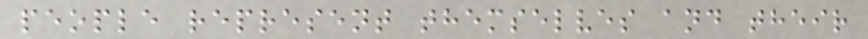people represent themselves and their
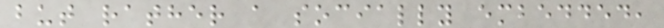but rather a socially embedded,
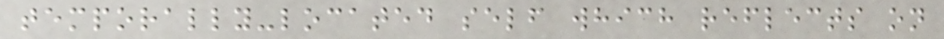temporally-located self which reflects on
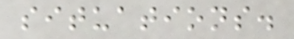situations.
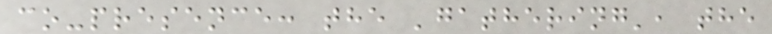co-presence: the 'gathering', the
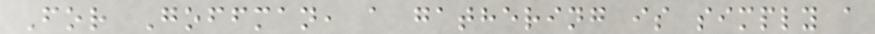For Goffman, a gathering is simply a
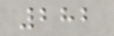282
